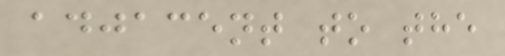adjacent to the
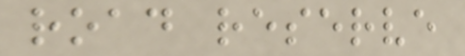road reserve
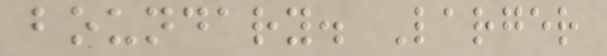boundary. Larger
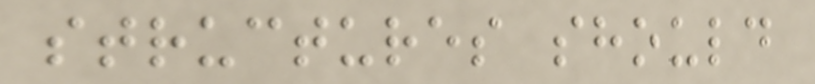structures should
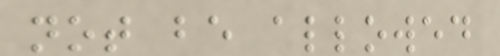not be allowed
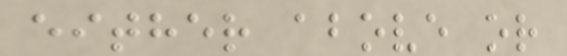either above or
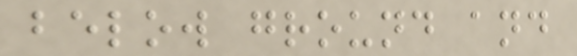below ground and
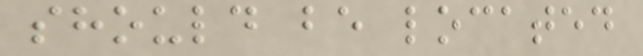should be located
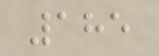185
